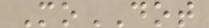MoDOT
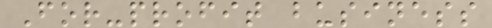For-profit business
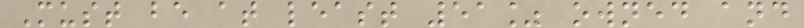Must be at least 51% owned and
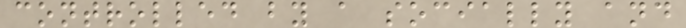controlled by a socially and
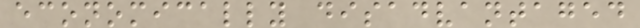economically disadvantaged
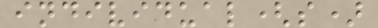individual(s)
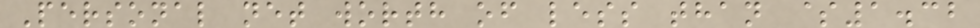Personal net worth of less than $1.32
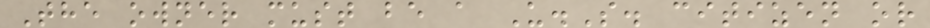The owner must be a U.S. citizen or
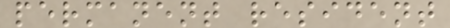permanent resident
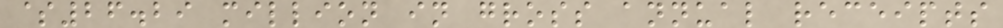$26.29 million in gross annual receipts
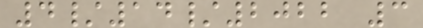4/14/2022 3
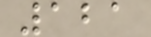121
